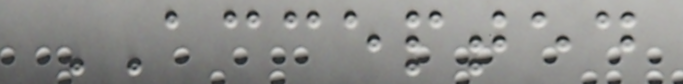ACCEPTED
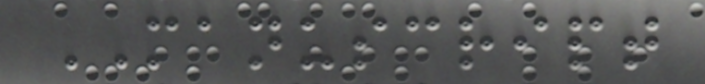MANUSCRIPT
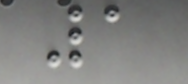1
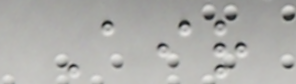Air
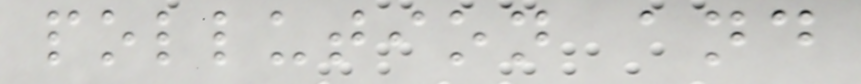pollution and
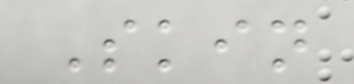Skin
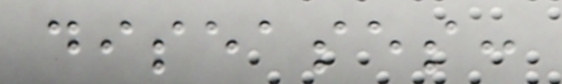diseases:
